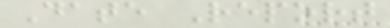Date Report
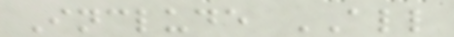Include ALL
